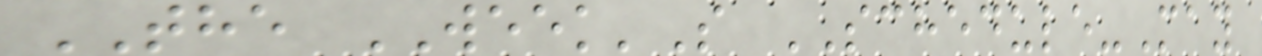THE WEEK'S SCHEDULE-May
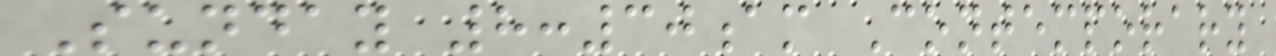Sunday 8:30am Contemporary
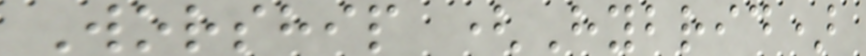Worship (Hybrid)
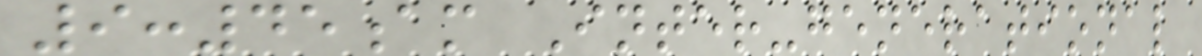9:45am Inter-generational
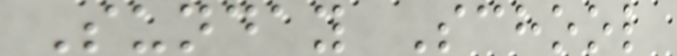Sunday School
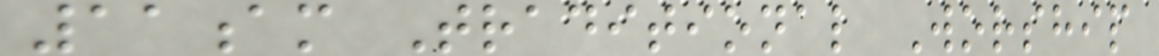11am Traditional Worship
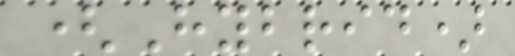(Hybrid)
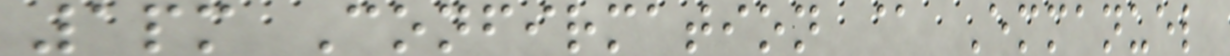1pm Confirmation @ Emmanuel
